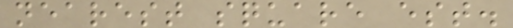nearest square est.
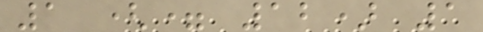1 (= 12) 1
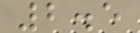2.5
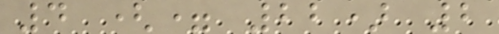4 (= 22) 2
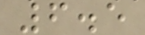6.5
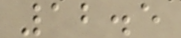12.5
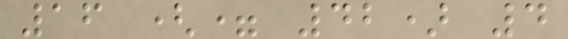16 (= 42) 4
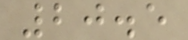20.5
